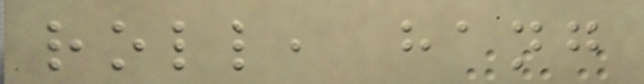roll, hang
